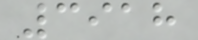3918
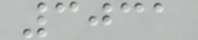3031
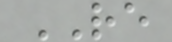RE
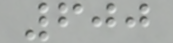600
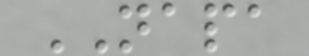NAPA
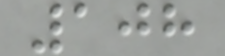108
